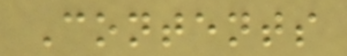Contents
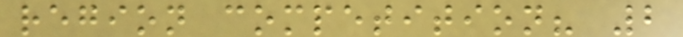region competition? 2
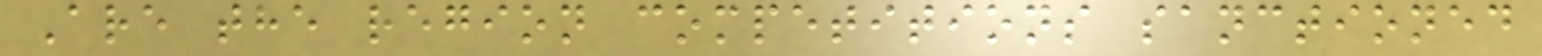Are the region competitions sanctioned
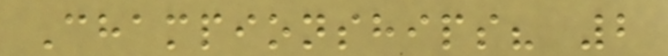Championships? 2
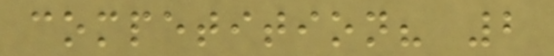competition? 2
